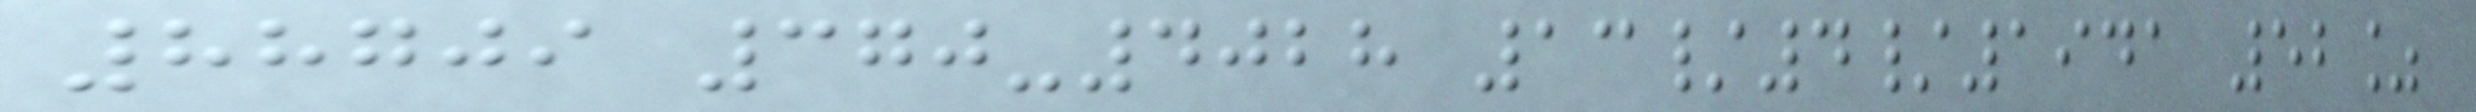88709 370-4028 13/4/1941 52%
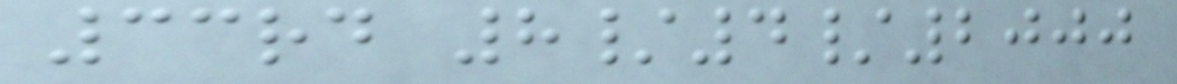33rd 8/4/2000
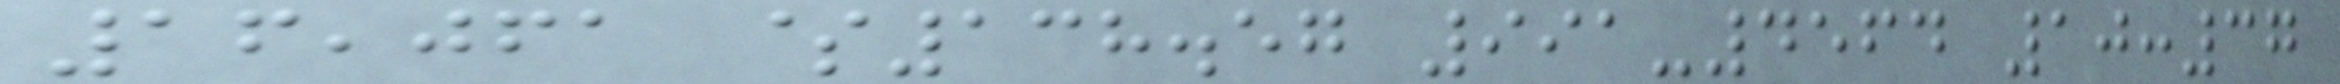16,061 $138.57 991-4564 10:37
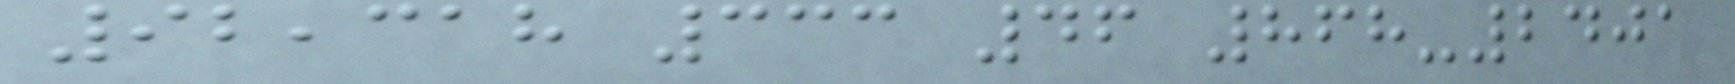92,318 333 46 868-2401
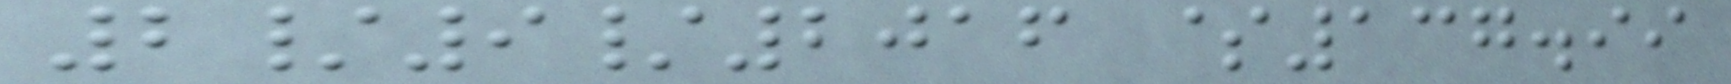2/9/2016 $137.99
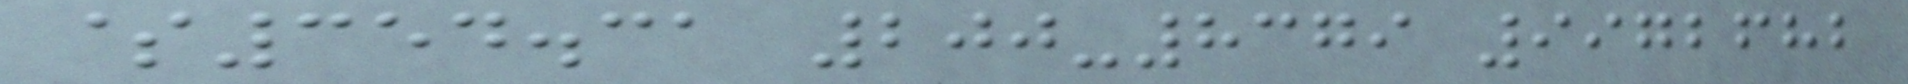$354.31 200-8379 9972682
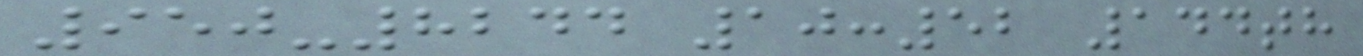950-8244 10:52 144th
